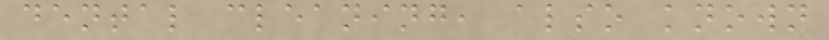dental cleaning, also known
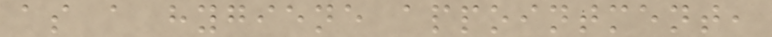as a hygiene appointment,
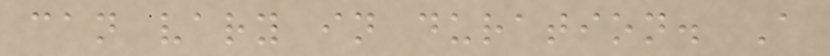can vary in duration. A
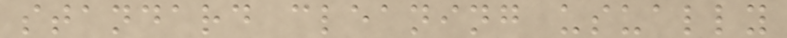standard cleaning usually
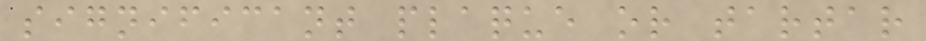significant plaque or tartar
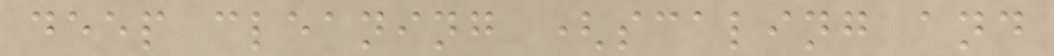deep cleaning (scaling and
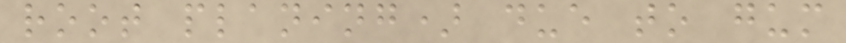root planing) due to gum
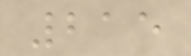215
